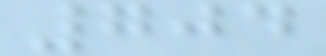704
